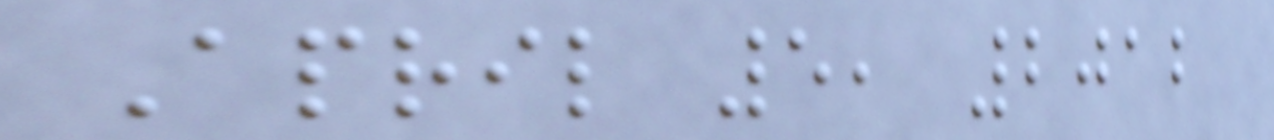April 5, 2012
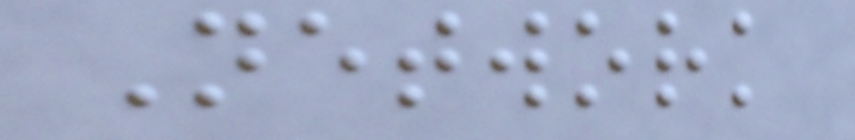Network
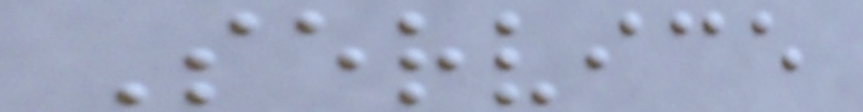Service
